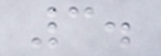3.
